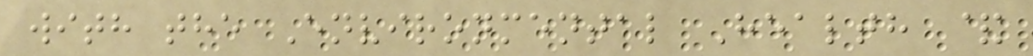with the Environmental Health &
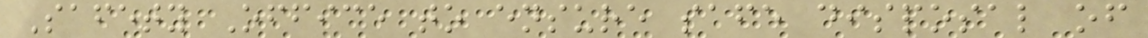Safety Office to ensure safe disposal of
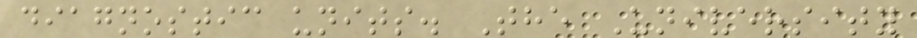diagnostic units. The University
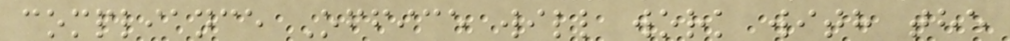compliance Office will work with the
